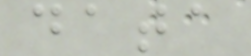data
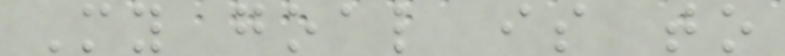My goal is to
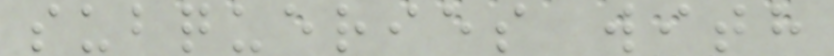subqueries with
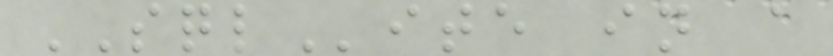SQLite in a
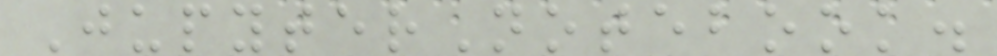JupyterNotebook.
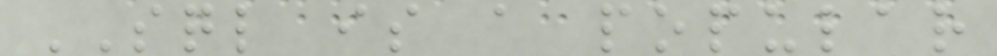SQL is a popular
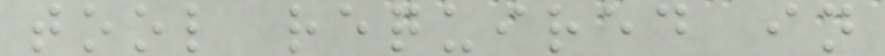tool required in
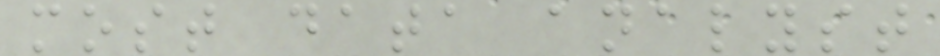most data analyst
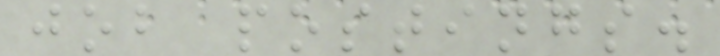job postings.
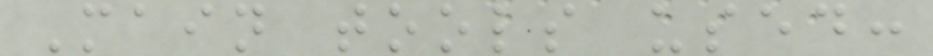Main tools used:
